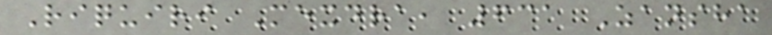Riquiri Mexdra, 631 Zansha
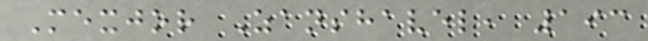Mexjor Zanshavel, 193
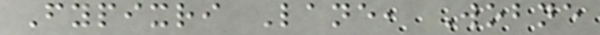Fypixri Lane, Wobne
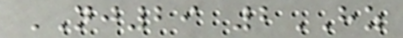NJ29 2HZ
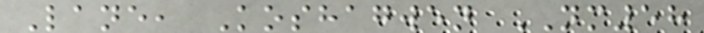Lane, Koshagwen NM58
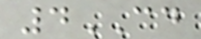4CD
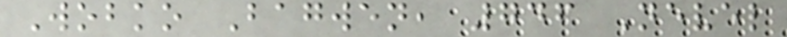Wobko Bagwen, 746 Nevel
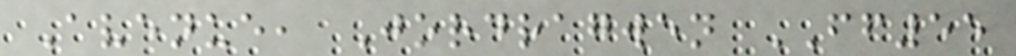Avenue, Jordragwen FF55
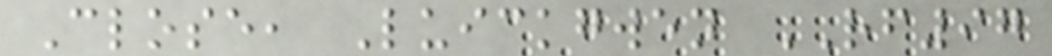Close, Luickgwen RF97
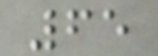65
